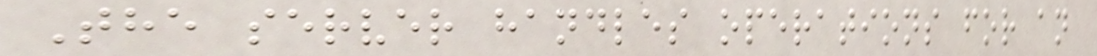The server handles operations for an
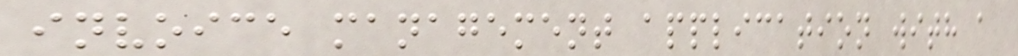invoice management application with a
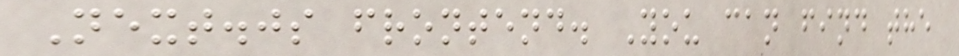Next.js frontend. You can find the
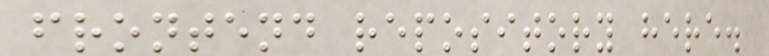frontend repository here.
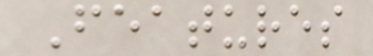Features
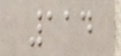114
